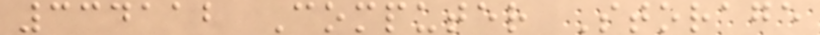334112 Computer Storage
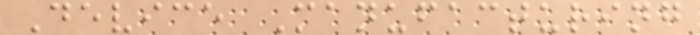Device Manufacturing
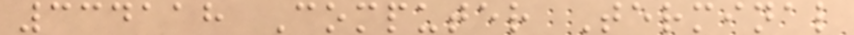334118 Computer Terminal
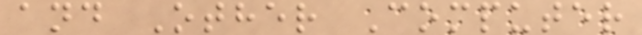and Other Computer
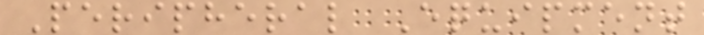Peripheral Equipment
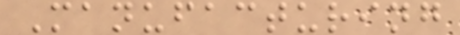Manufacturing
